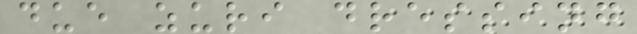due zuri dressing
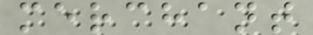merchant
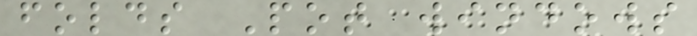folds Pot windows
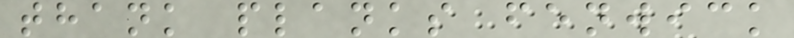thank planks fenwick
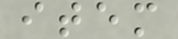item
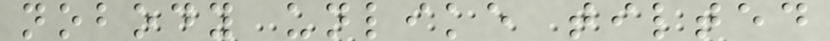nobody unlike tilted
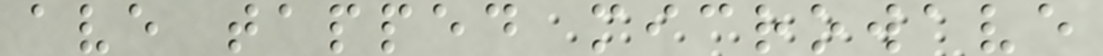ave tapped microwave
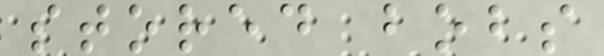stored bobs
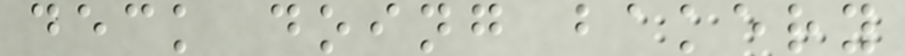deck doing bakery
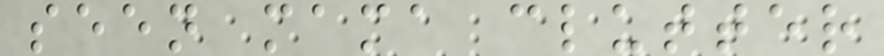seen mama clutter
